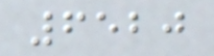6520
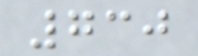730
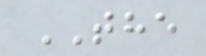THE
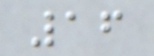16
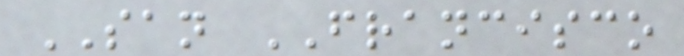SAN FRANCISCO
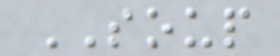SOUP
